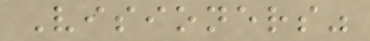Visioners"
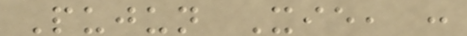Pujun Xie, :
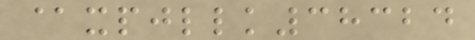@xpjllk38324
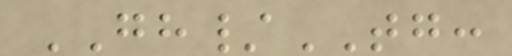GH/TG:
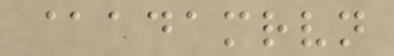@adamrvn
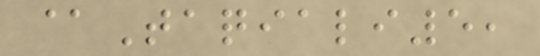@Taqiali5,
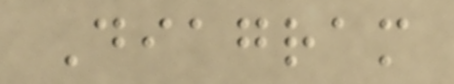Diagram
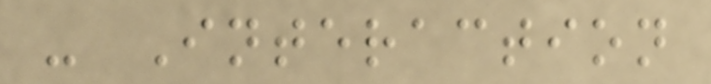- Interaction
